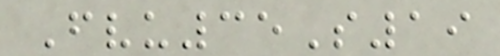Fvu35S19
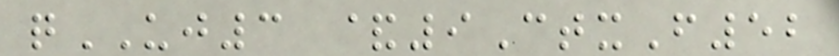qUJ3 &9CtxF52
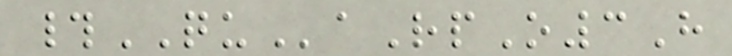#QUaRpO3H
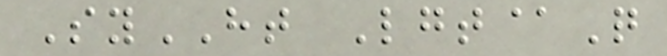SyHT Lgt@Q
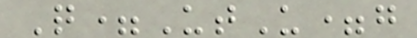Q=UtU=g
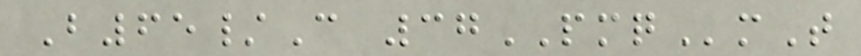B65/C 37PMQmT
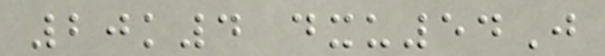20k4 dxu54J
